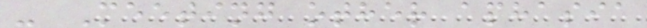- Meeting other aphasia
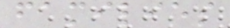families
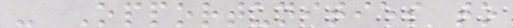- Opportunities to
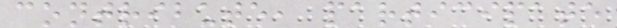contribute, participate
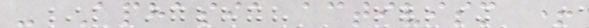- Aphasia activism +
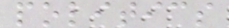politics
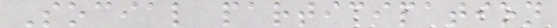Social participation
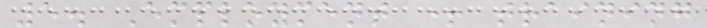5. Employment + training
